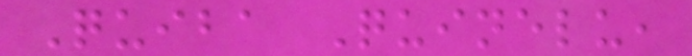Quiba Quinelu,
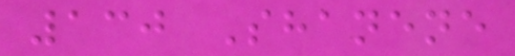130 Shanene
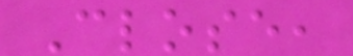Close,
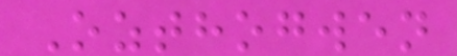Ozthogwen
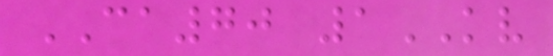CA70 1KV
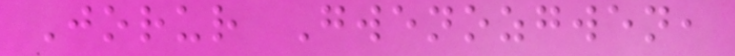Jorur Gwenozgwen,
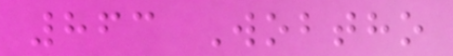863 Wobtho
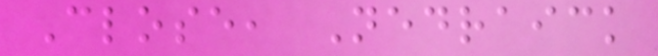Close, Nedraick
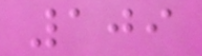109
